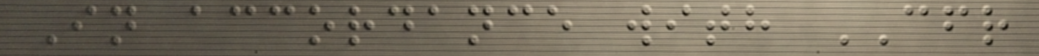In accordance with CFR
